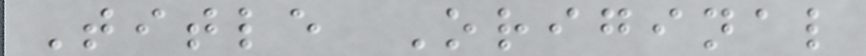Title Original
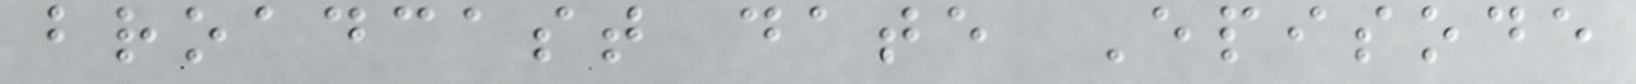broadcast date Episode
